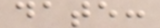date:
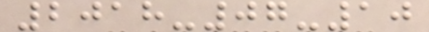2018-07-10
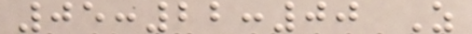05:22:00 Z
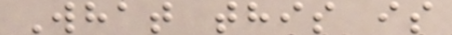What this is
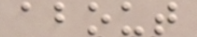about
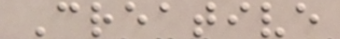Creative
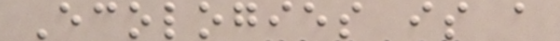Ecologies is a
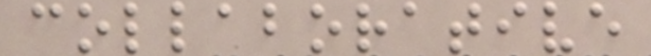collaborative
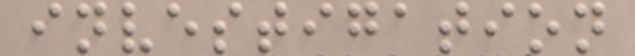investigation
